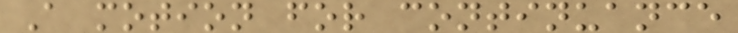A motion for continuance
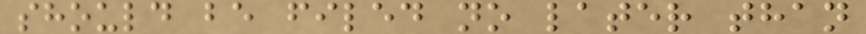should be filed no later than
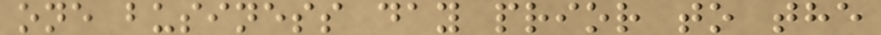one business day prior to the
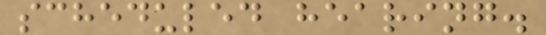scheduled hearing.
